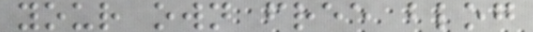your own free blog
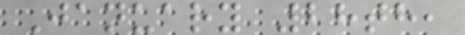January 28th,
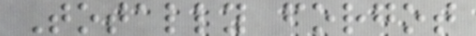Totally forgot
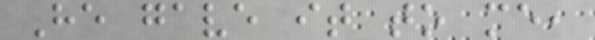He gave it to me,
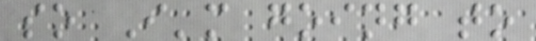so I'm going to
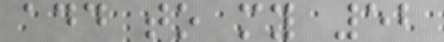add to my 52
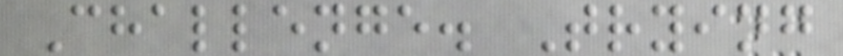Challenge. Trying
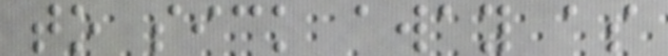to sick away as
